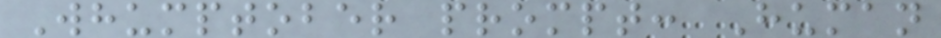Whumptober prompt: Human
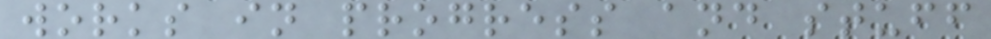works in progress and stuff
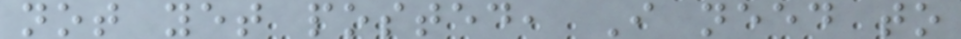not yet posted, I need to
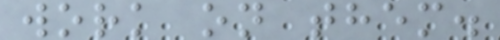work on them.
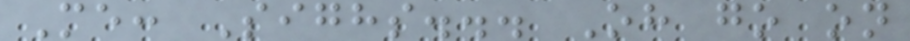Me: Sighs... Oh go on
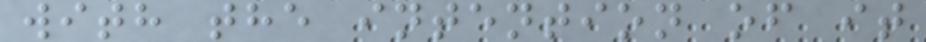with the intention of it
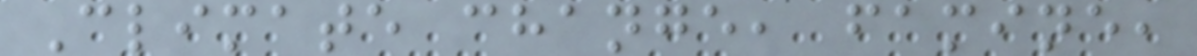Climate change, famine,
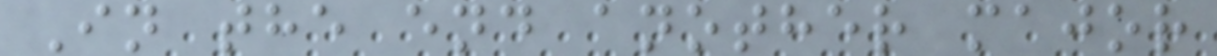In the end another major
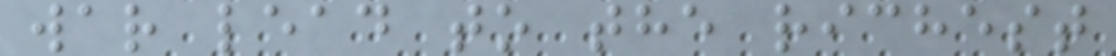war lead to the richest
